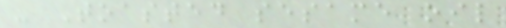- Toasted sesame oil
